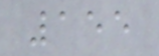155
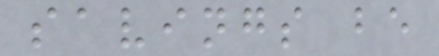savings be
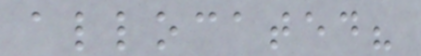allocated?
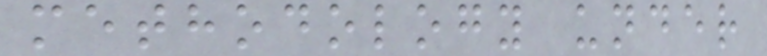methodology under
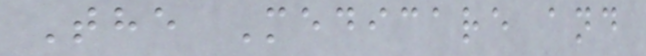The Medicare and
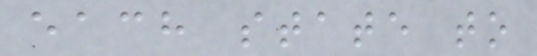each state to
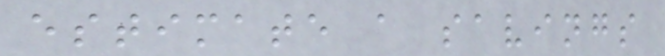estimate a savings
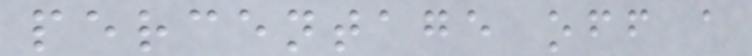percentage off a
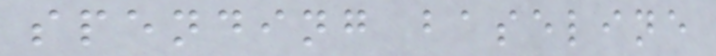spending baseline
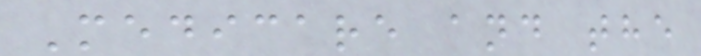Medicare and the
